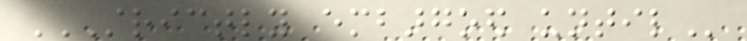STRICTLY EMBARGOED UNTIL
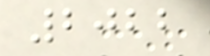2022
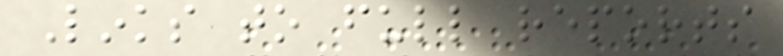Links to full reports
